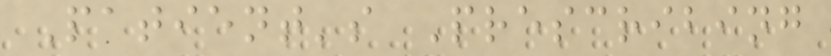Patient's Prescribing
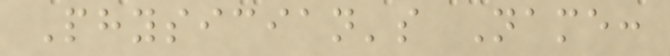Physician's Name:
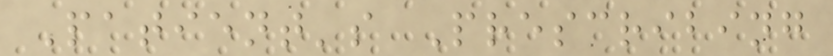Patient's Prescribing
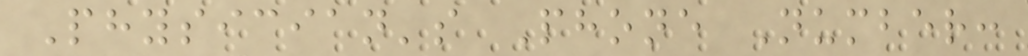Physician's Phone Number:
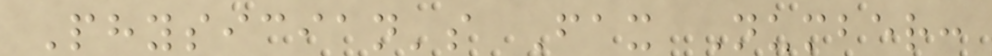Physician's Fax Number:
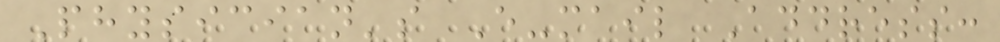Physician's E-mail Address:
